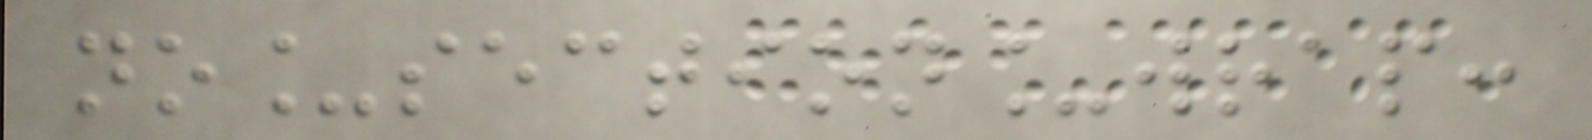no_section_wrap:
